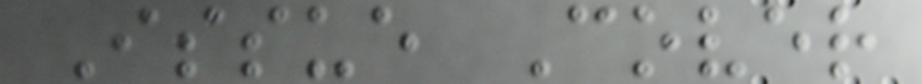Issue Cover
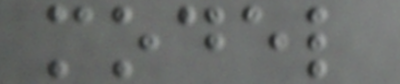model
